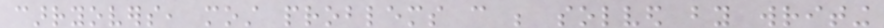carryovers, most problems can be solved by writing
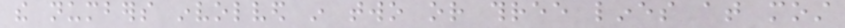the numbers involved in two or three lines at most
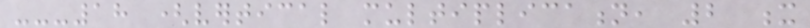---18 (vertical multiplication, 2 x
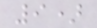9)
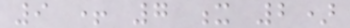9 + 7 x 2)
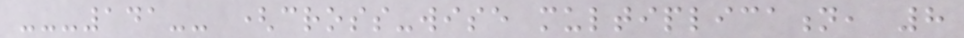---141-- (cross-wise multiplication, 8
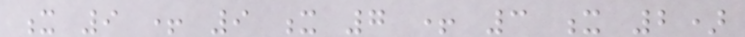x 9 + 9 x 7 + 3 x 2)
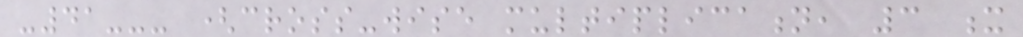-41--- (cross-wise multiplication, 3 x
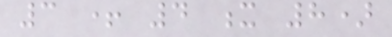3 + 4 x 8)
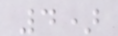4)
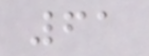61
